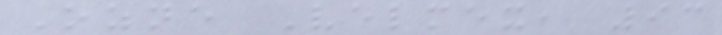Ozne Velmex, 93
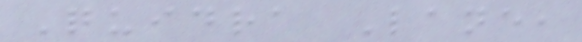Quidra Lane,
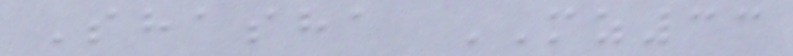Shasha MZ33
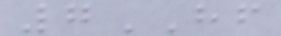7HF
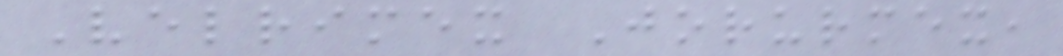Velrimex Jorurmex,
